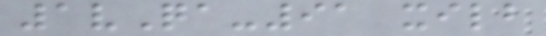1vQa-91 xilb
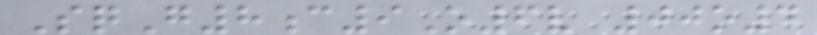SqG8c9O6v 00o4
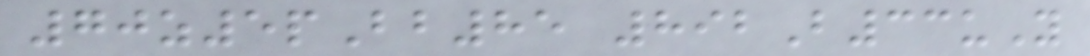70z5pBb85 892B33uY
